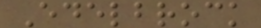Edelbrock
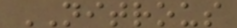NITROUS
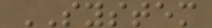SYSTEM
